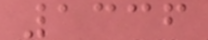1336
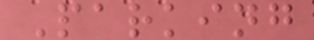Parking
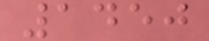1450
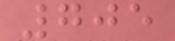705
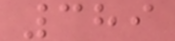389
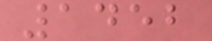1452
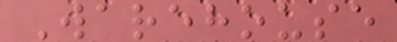Warehouse
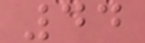44
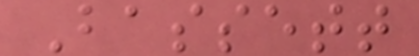Bassett
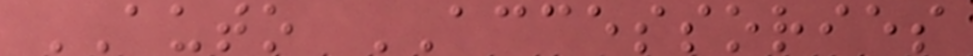AUTO ACCESSORIES
